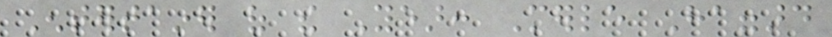Entertainer of the Year: Merle Haggard
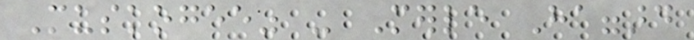Muskogee" - Merle Haggard
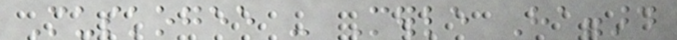Muskogee - Merle Haggard
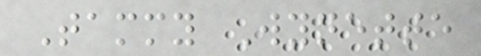Tammy Wynette
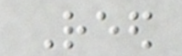Reed
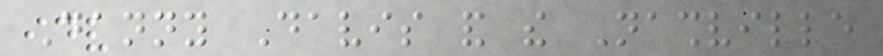Danny Davis and the Nashville
